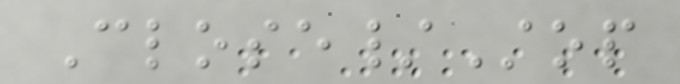Close/Stop
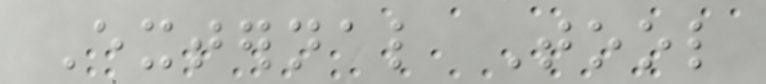External Tool
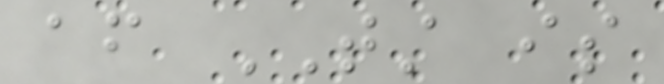after TST is
